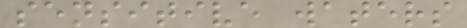sensitive waters
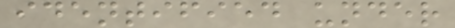identified under
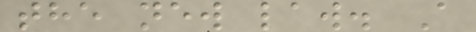the new law. A
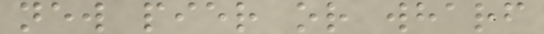new pier or wharf
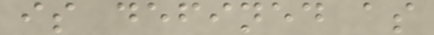is defined as
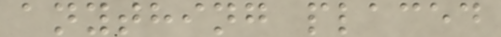anything placed
